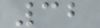32
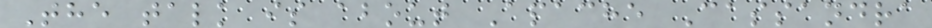The talk is about Apache Cassandra
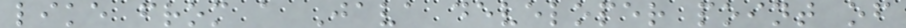like from a Java developer point of
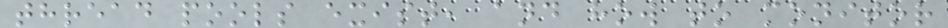thread pools exist, and how to monitor
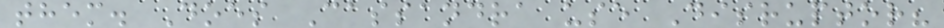them. Does Cassandra use Disruptor?
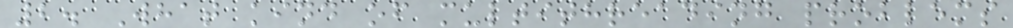2. What kind of multithreading problems
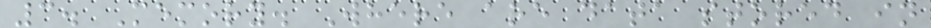3. Memory. Where are data stored in
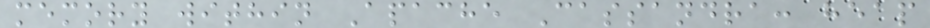memory within Apache Cassandra: heap
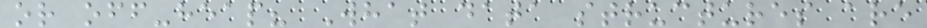or off-heap? What data structures are
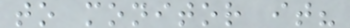to monitor it?
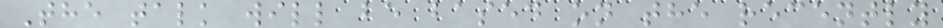The talk will be based on the recently
